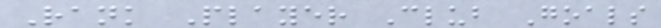Rank Player Club Goals
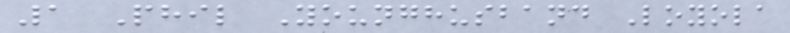1 Phil Younghusband Loyola
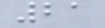21
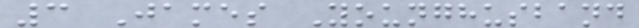3 James Younghusband
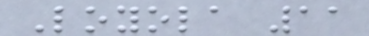Loyola 11
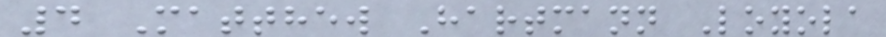4 Matthew Hartmann Loyola
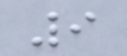9
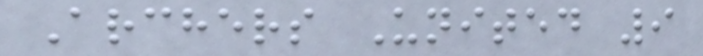Archers United 9
